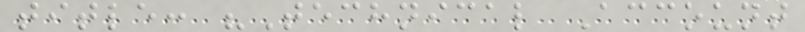title: "Technical Account
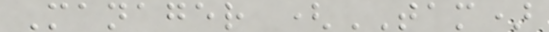Manager (TAM)
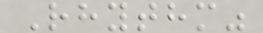Rhythm"
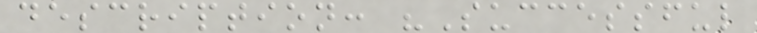description: "Successful
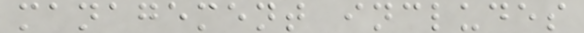management includes
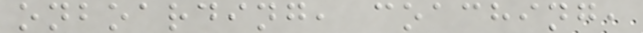onboarding, coaching,
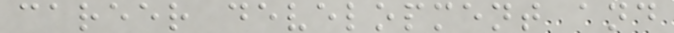career development and
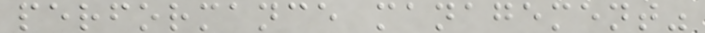performance management"
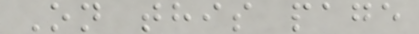On this page
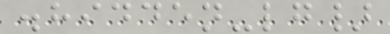.hidden-lg}
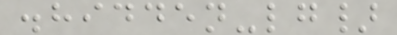.hidden-lg}
